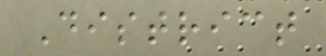District
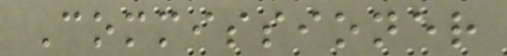Commissioner
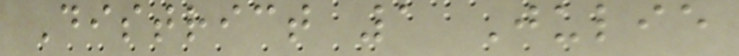District 1 Julie
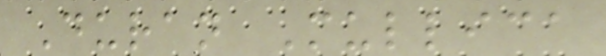Duran Mullica
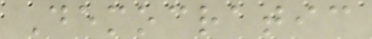Democratic
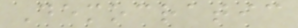Democratic
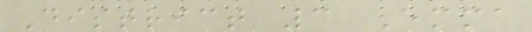District 3 Emma
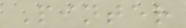Pinter
